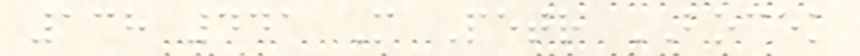138 441 M Petr BOCEK
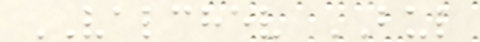VALCHEV BUL
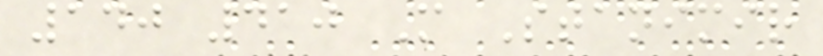140 410 M Stanimir
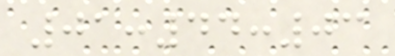01:44:03
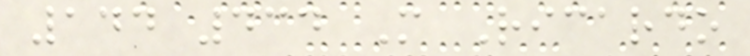144 434 M Ricardo
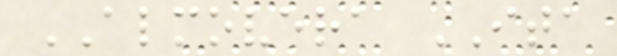ALMOVERA ITA
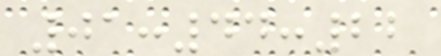01:44:22
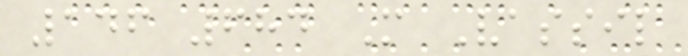146 684 M Vassil
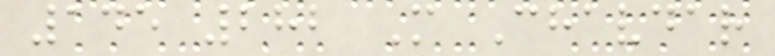145 282 M Chavdar
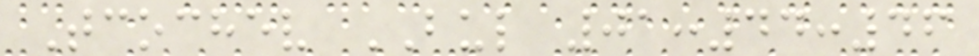Tcochev BUL 01:44:46
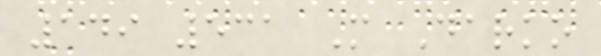149 531 M Darko
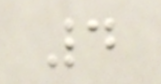4
